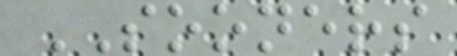SOONERS
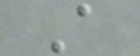A
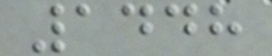1448
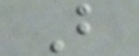B
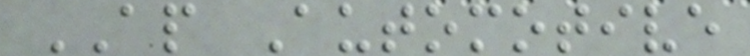AP Automotive
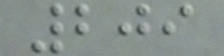209
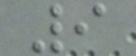9
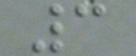3
